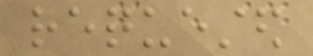requested
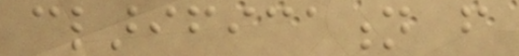clarification from
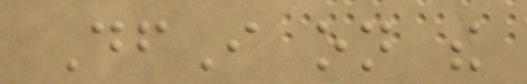DfI on the
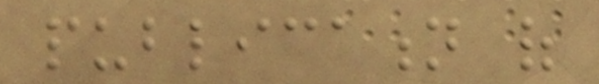publication of
